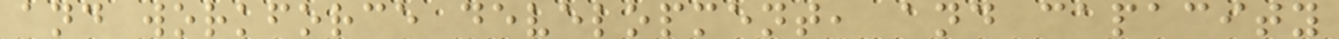and workforce development, and capacity
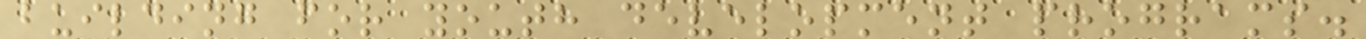building for youth development programs.
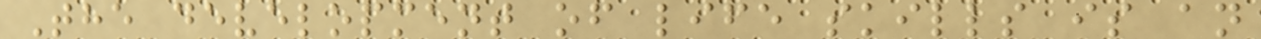The development of life skills is an
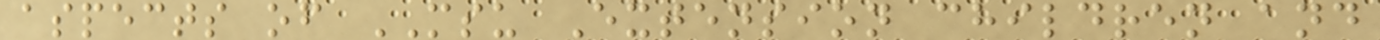aspects of MSU Extension children and
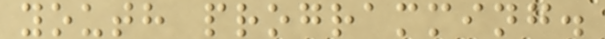youth programming.
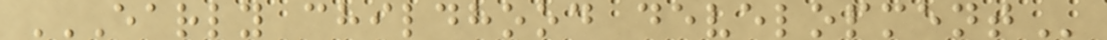EARLY CHILDHOOD DEVELOPMENT
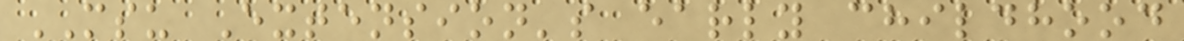MSU Extension's early childhood
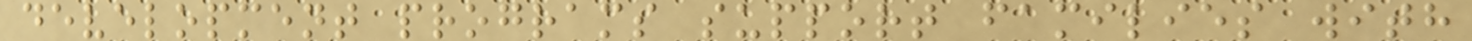development programs support families with
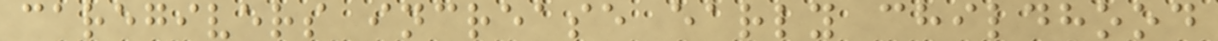caregivers increase early childhood
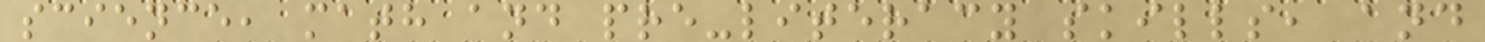science, math and pre-literacy skills, and
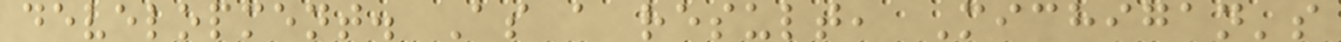development. As a result, Michigan's
